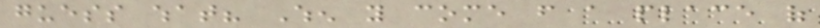guess what? When you come from a place of
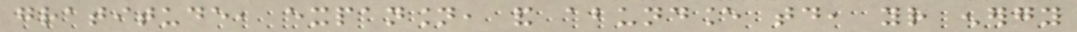gratitude, expansion, and abundance today, your energy
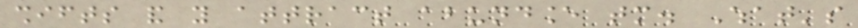shifts and you attract abundance tomorrow. What's
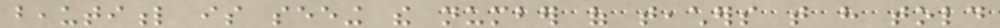beautiful is seeing the number of teachers that have told
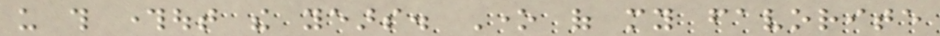us this throughout the years. One of my favorite
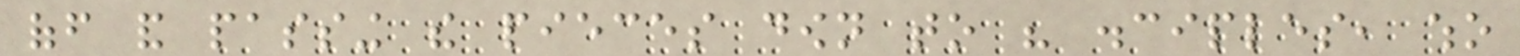off and passing the pieces down to his disciples, who
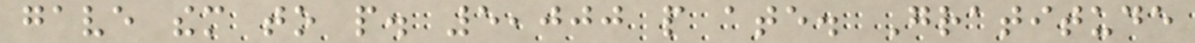gave them to people. 5,000 people ate. Gratitude
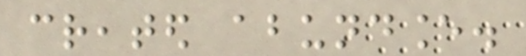created abundance.
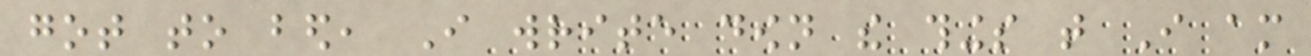got to bed, I write down the things that I am
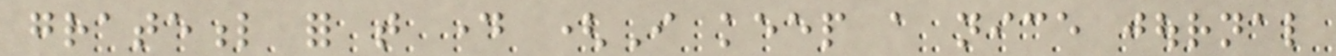grateful for that day (I keep a nice journal
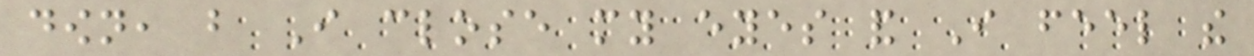down, but I close my eyes and I feel the
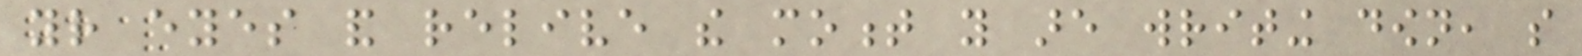your eyes and relive the moment you are writing down, so
